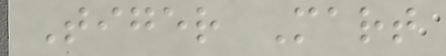Tiger Mart
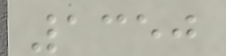1350
